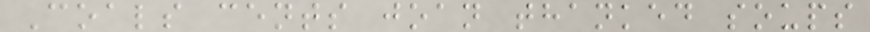Coals cents joan thanked soups
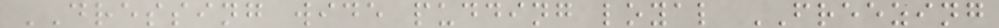DRESSING wide pudding loyal FREEZING
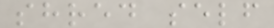shred self
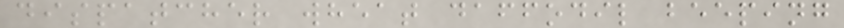dispatcher wheat daffodil beeping
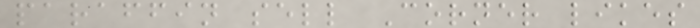paraffin sell Corner likes
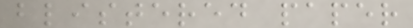blistered paper
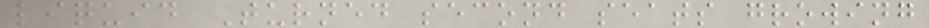liquid Turned second seats growing
